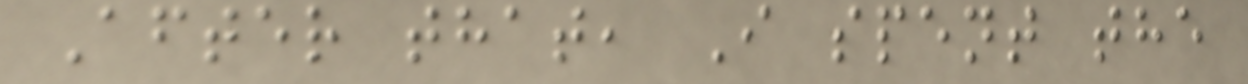After that, I spent the
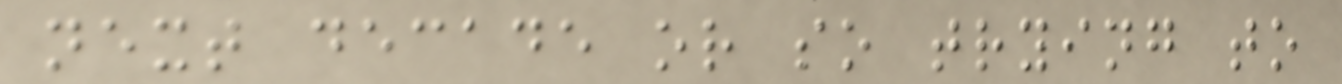next decade or so trying to
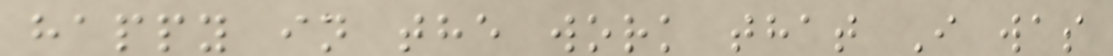happy in the work that I was
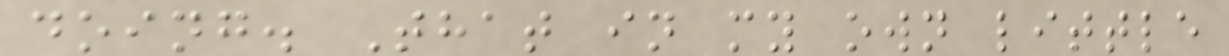doing. That in my own little
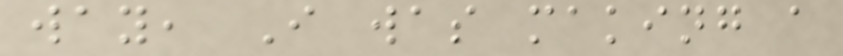way, I was making a
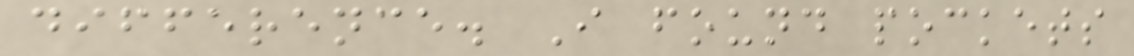difference. I found pockets
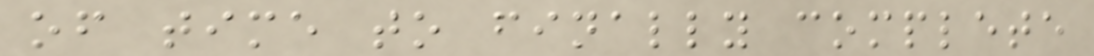of time to finally complete
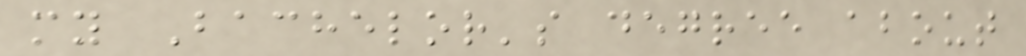my Bachelor's degree about
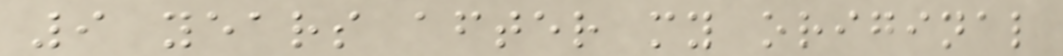9 years after my original
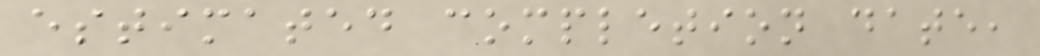estimated completion date,
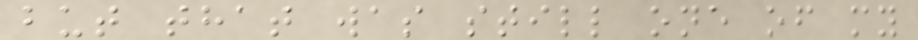but that was still one of my
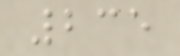235
